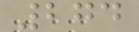274
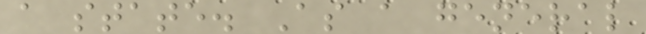a state. As a general
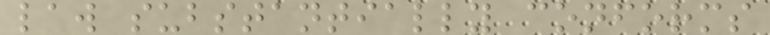law substantially conforms
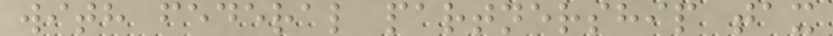with federal partnership tax
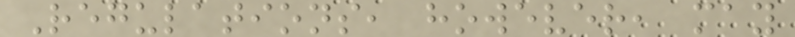Regulations, however, may
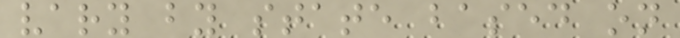vary by state based on
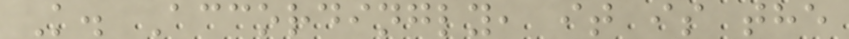K. Accordingly, it is the
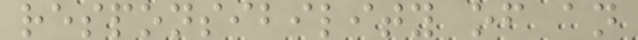responsibility of an
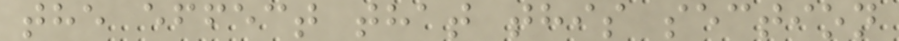the effect that this section
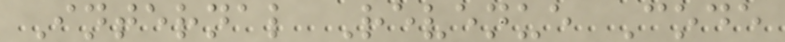Internal Revenue Code
